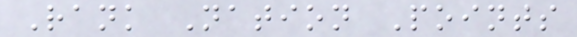Rank Nation Points
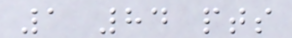1 84 pts
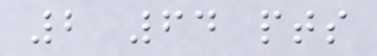2 64 pts
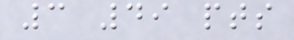3 49 pts
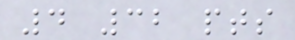4 32 pts
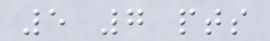5 7 pts
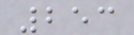253
